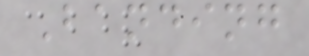Banding
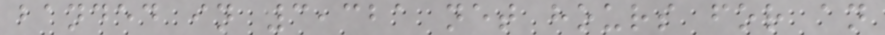banded in 3,321 net hours for an
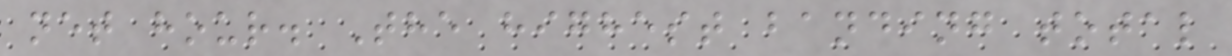net hour. The highest banding total
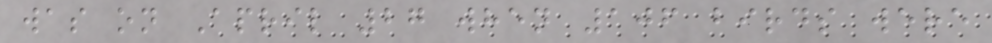was on April 27 when 106 birds were
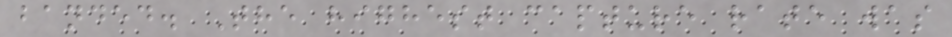banded. The highest capture rate was
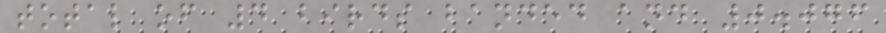total of 4 birds banded and 0.076
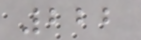222
